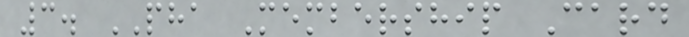3. PHA Membership Card
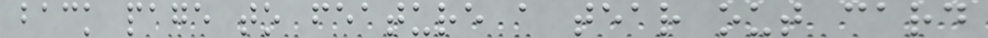back page to feature a tear out card
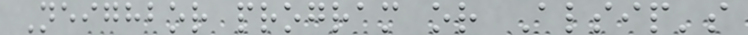Neighbor program or Alsip's
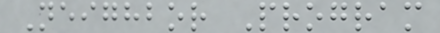Neighbor Program
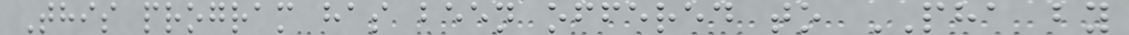This program has been offered to PHA by
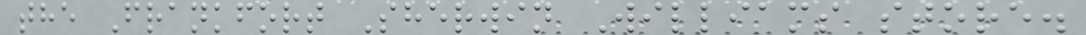the Frankfort Sherwin Williams store.
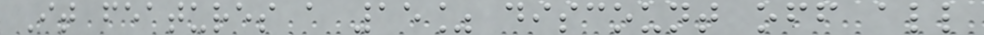It features a 15% discount off all
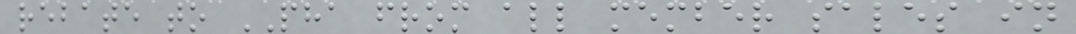rebate to PHA from all member sales in
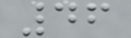46
